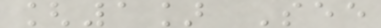[1] See
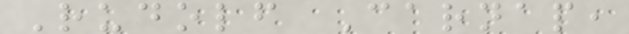Rudolf Carnap,
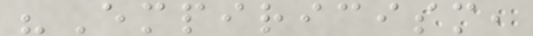"Empiricism,
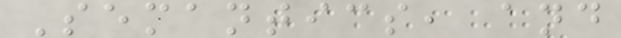Semantics, and
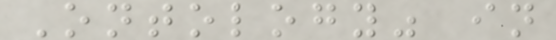Ontology" in
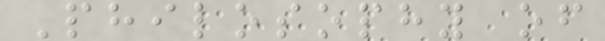Philosophy of
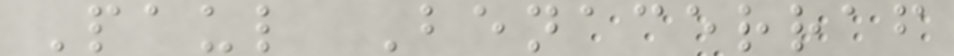Paul Benacerraf
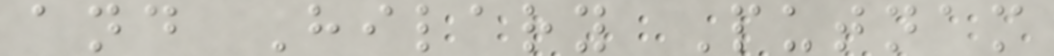and Hilary Putnam
